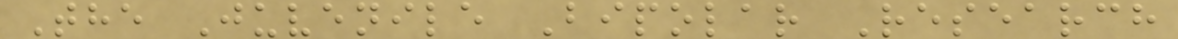The Juvenile Bipolar Research
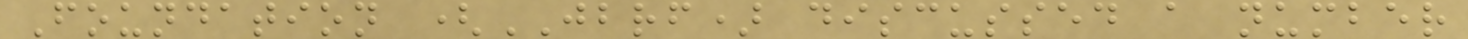Foundation (JBRF) discussed a number
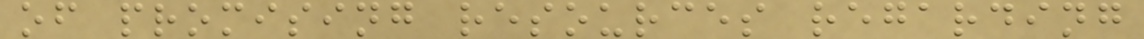of promising resources regarding
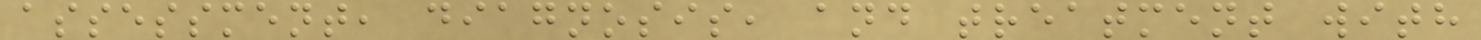assessment, diagnosis, and treatment with
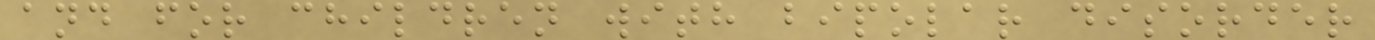and for children with bipolar disorder
